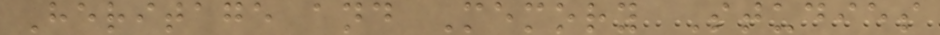Heritage and Memory Studies
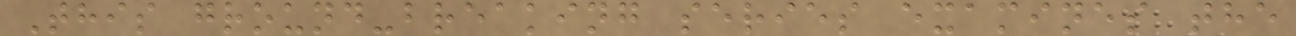This ground-breaking series examines the
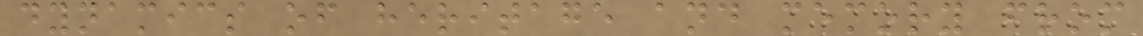dynamics of heritage and memory from
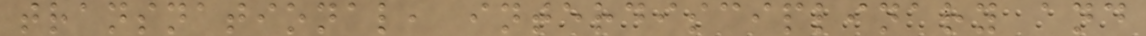transnational, interdisciplinary and
